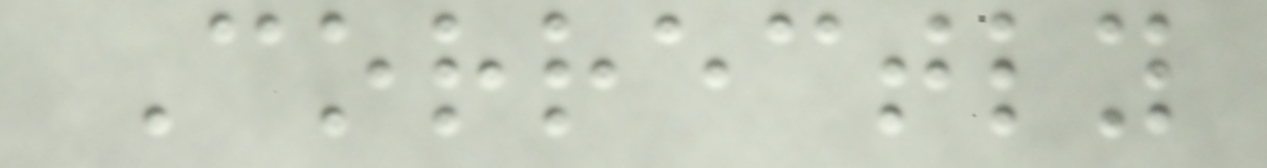Correctly
